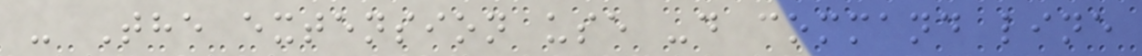- The extension use -d command line
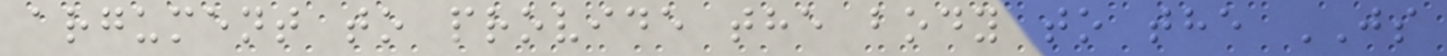argument to provide the body to the JS
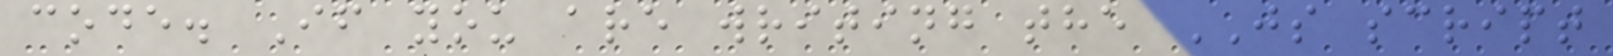code. If you are writing the JS script
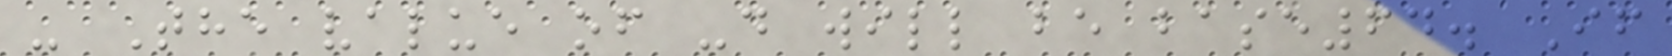- The value of -d will be base64. If
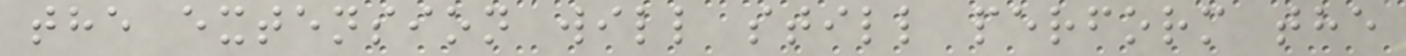the extension will still perform the
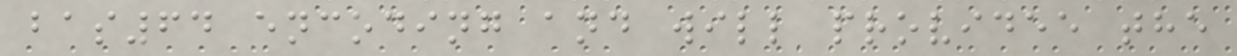bas64 encoding and will providee the
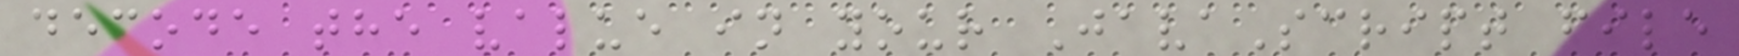decode the value in your JavaScript file
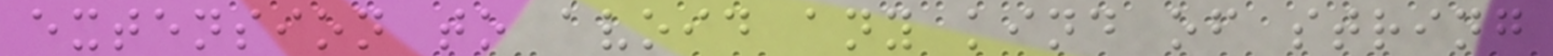extension to avoid any kind of string
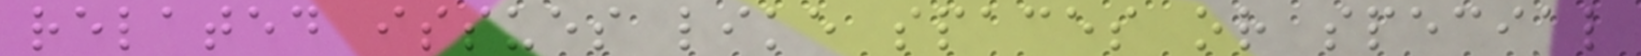related issues like spaces or special
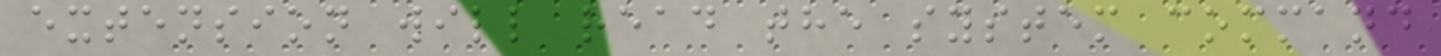extension will read the system command
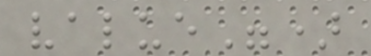value")
